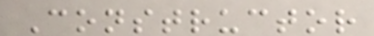Constructor
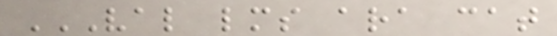VAL LMS ARA CAT
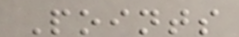Points
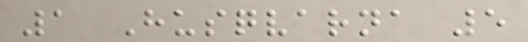1 Husqvarna 5
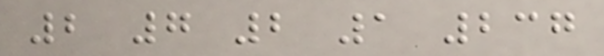2 7 2 1 237
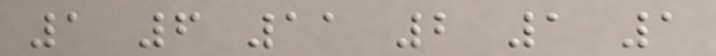1 6 11 2 1 1
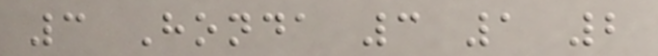3 Honda 3 1 2
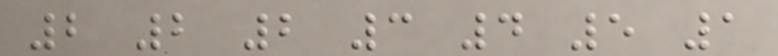2 2 2 3 4 5 1
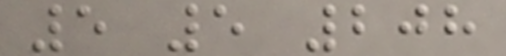5 5 208
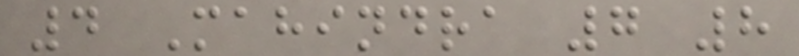4 Mahindra 7 8
